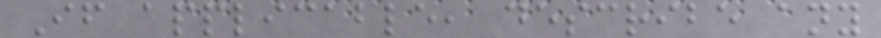If applicable, describe any
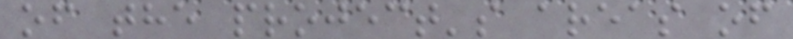of the project's areas of
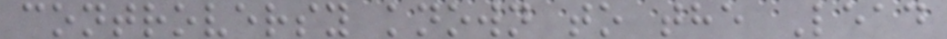controversy known to the Lead
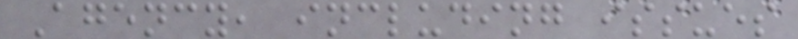Agency, including issues
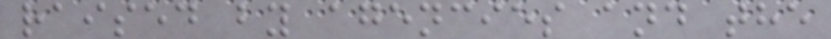raised by agencies and the
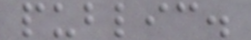public.
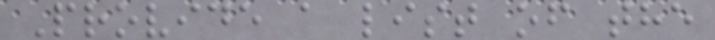Provide a list of the
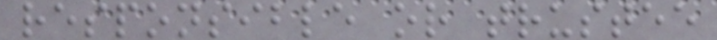responsible or trustee
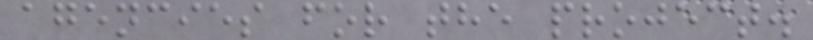agencies for the project.
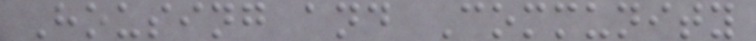Housing and Community
